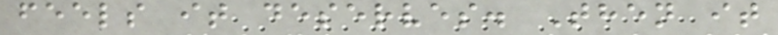feels it deserves. Then it
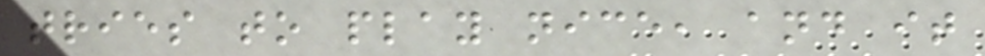tries to play nice, and it
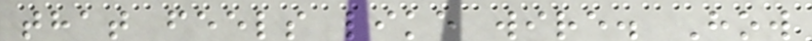that feels like wire. How
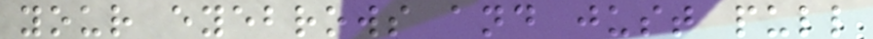your eyebrows and just pull
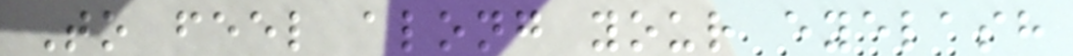To feel along your eyelash
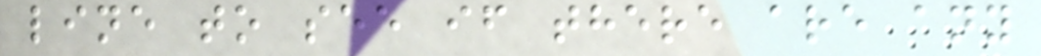line to see if there are any
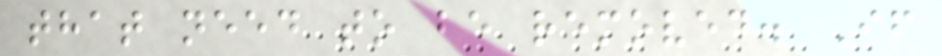that need to be removed. If
